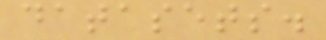datasets.
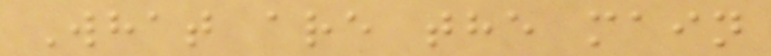What are the main
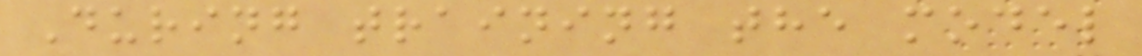During training the model
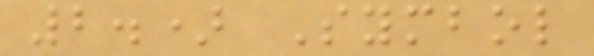2.) Symbol
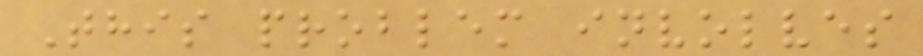This problem involves
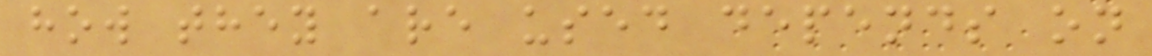how they are used depends on
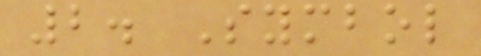2. Symbol
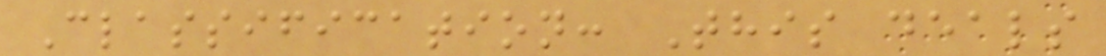Classification: This deals
